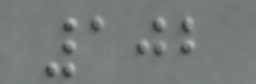102
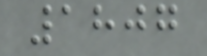1807
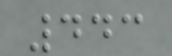443
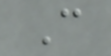C
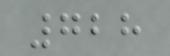728
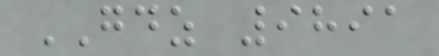GDZ 9891
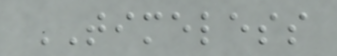TIMELESS
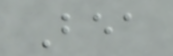Bea
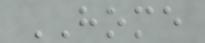HOME
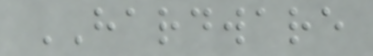HARDWARE
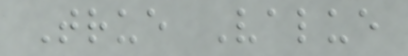True Value
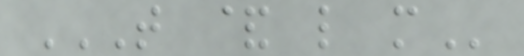T & L M
